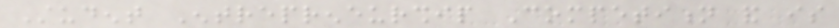Student Entrepreneurship Competition and is
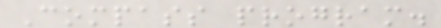Compass program.
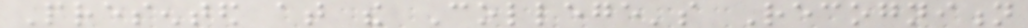Presented at the College's Recognition
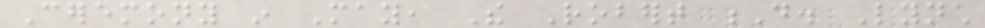Ceremony in May, The Robert D. Lynch
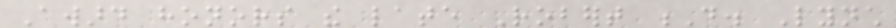Award honors the late Robert D. Lynch
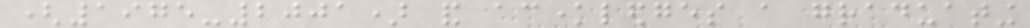(1975-2001) and acknowledges a graduating
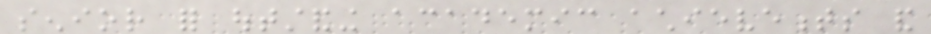senior for outstanding academic achievements and
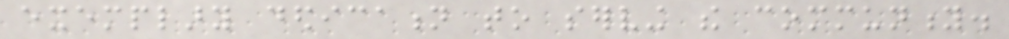exemplary dedication to serving the community.
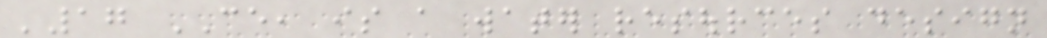'17 CE, is a water resources design
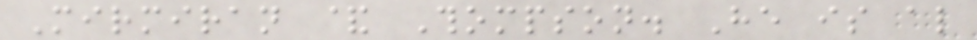Mirmiran & Thompson. He is also
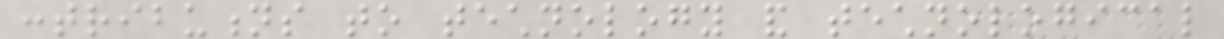contributions to technology and technological
